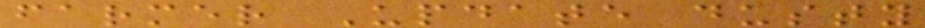farmer Update dusty
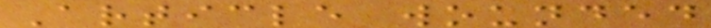Article wounded
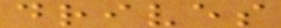drives
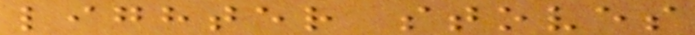lighter stoves
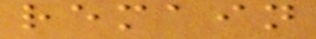remain
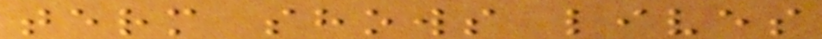term shows lives
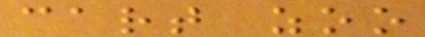cart zoo
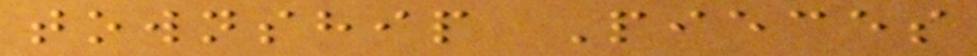township Pieces
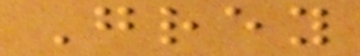Grey
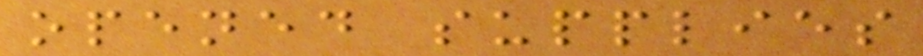opened supplies
